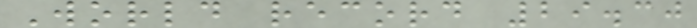World record 29.30
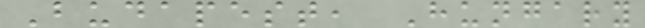Budapest, Hungary
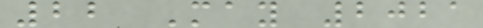22 May 2021
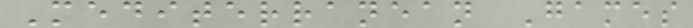Mediterranean Games
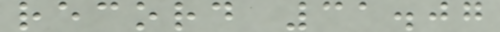record 31.07
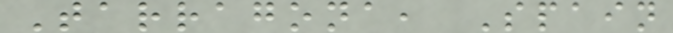Tarragona, Spain
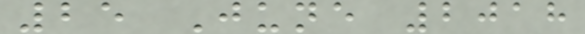25 June 2018
